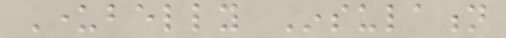Underbelly Insulation
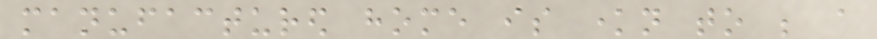manufactured home is known to be a
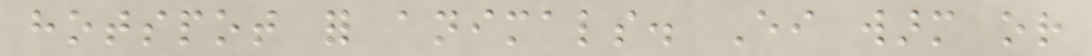hotspot for animals. Either warm or
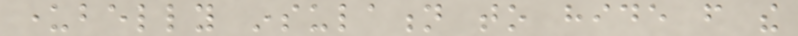underbelly insulation to hide from the
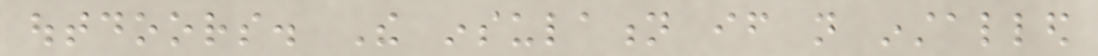outdoors. The insulation if not installed
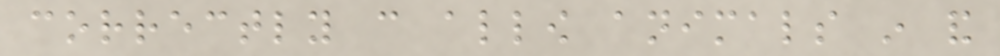correctly can allow animals in and
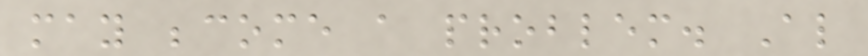may become a problem. Also
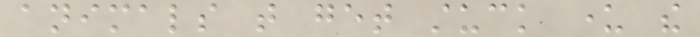animals that get stuck under the
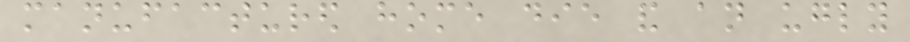manufactured home die and an ugly
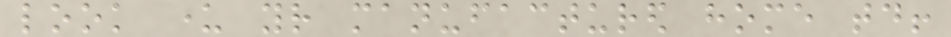look under your manufactured home today!
